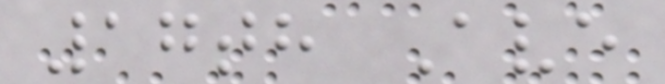17th Ave
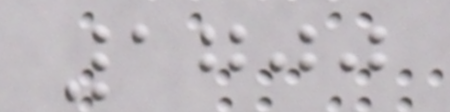1700
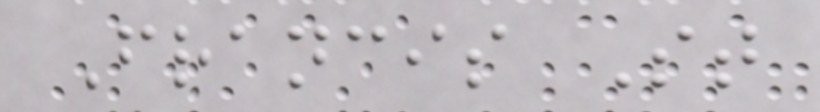Francis St
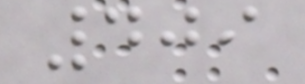409
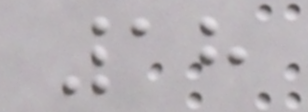18
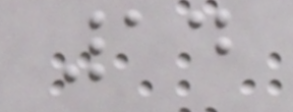14
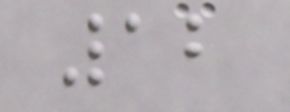12
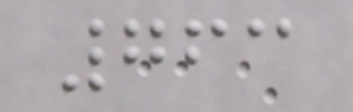763
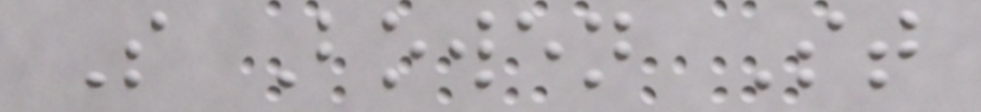S Bowen St
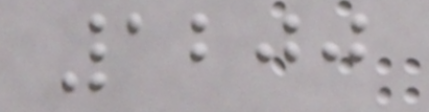1200
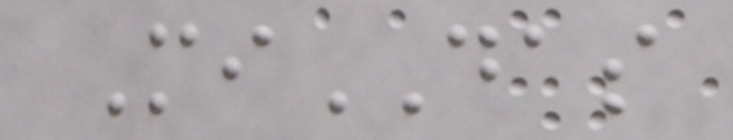MiDAS
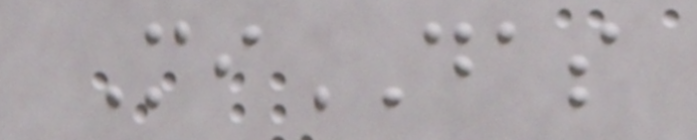MiDAS
